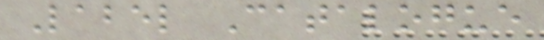Label Catalogue
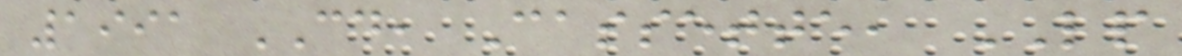1991 CD, Cassette, LP
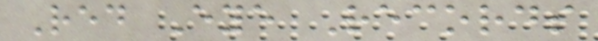Red Eye Records
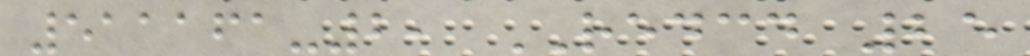511161-2, REDCD 25
